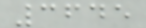3645
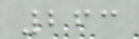263
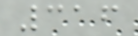316
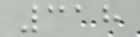318
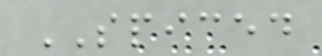SPICED
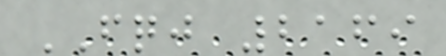FQJ 2169
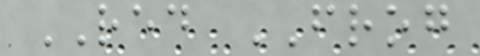RED FROG
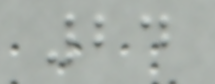24
